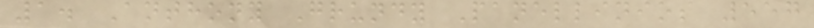1. Anthony Grundy Panellinios 557
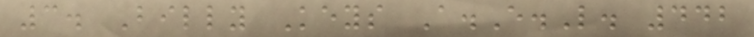3. Billy Keys A.E.L. 442
